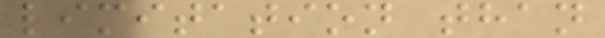limitation than
